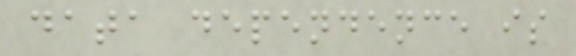data dependence is
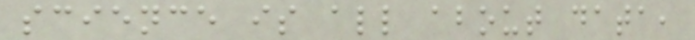science is all about data,
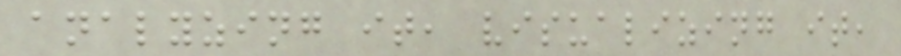analyzing it, visualizing it,
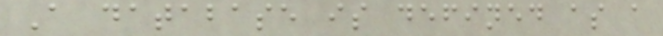A database is defined as a
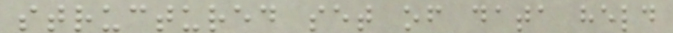structured set of data held
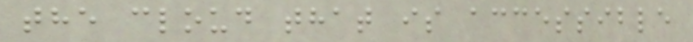the cloud that is accessible
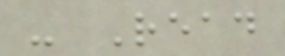- Read
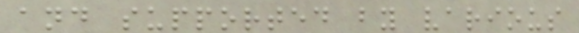and supported by various
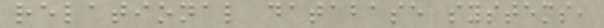relational database systems,
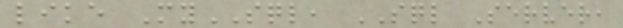like MySQL, SQL Server,
